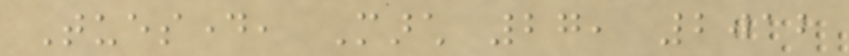Tuesday, March 27, 2012
